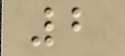2
